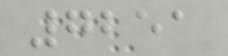7251
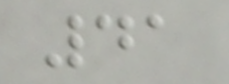41
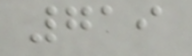719
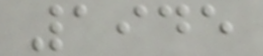1945
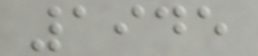1945
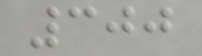300
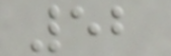52
